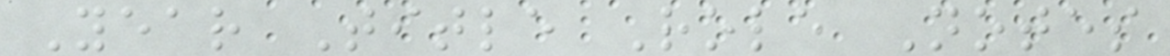Year Title Role Notes
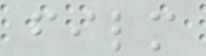film
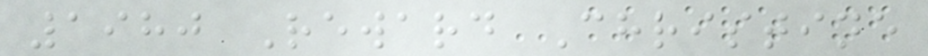1980 Reward Christine
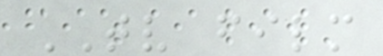TV film
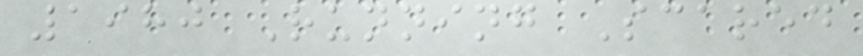1980 Running Scared
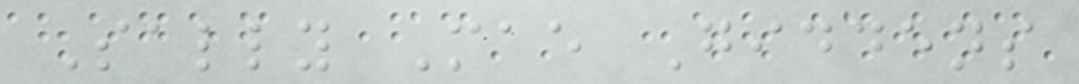Sally Mae Giddens
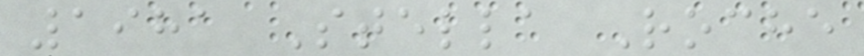1981 Stella Roche
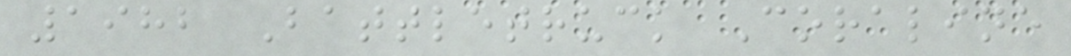1982 Battletruck Coraline
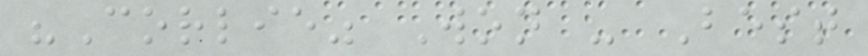"Corlie" Won - Best
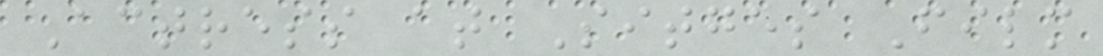Actress at Sitges Film
